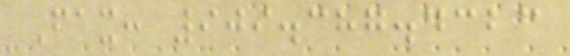Fax: 909.387.4323
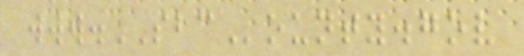www.SBCounty.gov
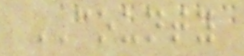COUNTY
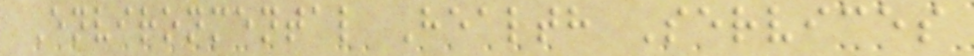Environmental Health Services
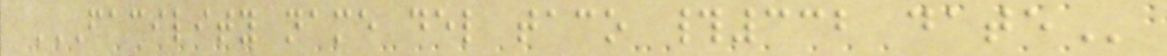FACILITY NAME DEL TACO #332 DATE
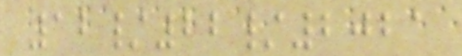12/22/2021
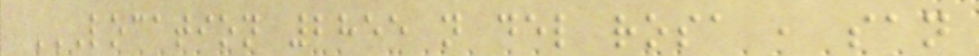LOCATION 2855 N DEL ROSA , SAN
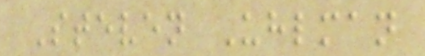Steven Uhlman
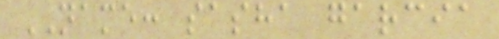NAME: sasha garcia
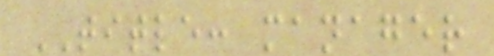TITLE: manager
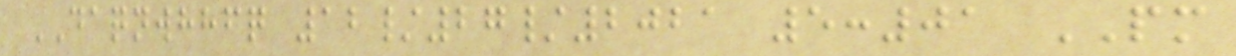DAQNWHHFQ 12/27/2021 5:01 PM
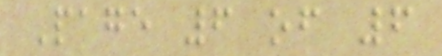Page 6 of 6
